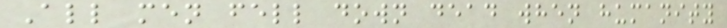All men fell down dead when humanity
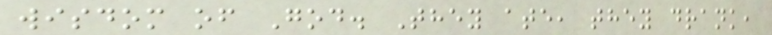wisdom of God. They ate, they drank,
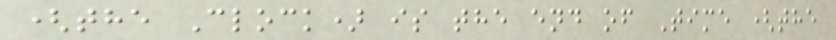(the Clock) is the end of Time (the
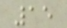15
